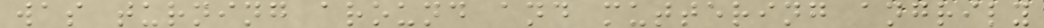was turning around and muttering angrily
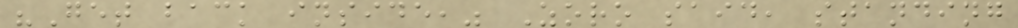"Get back inside," Zoro said, standing
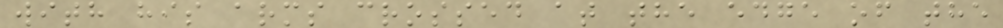with his arms crossed at the edge of the
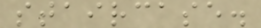staircase.
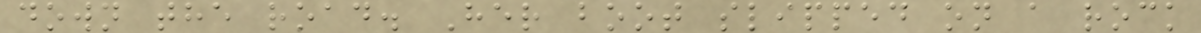down the road. Her boot slipped on a rock
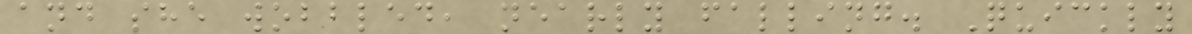and she wobbled, nearly falling. Quickly
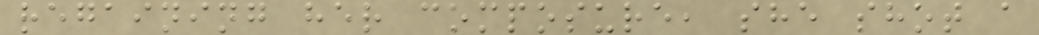regaining her composure, she shot a
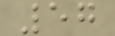57
